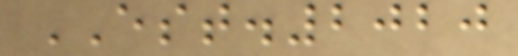EST.2020
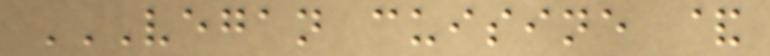VEGAN CUISINE &
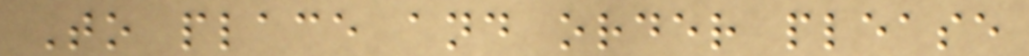To place and order please
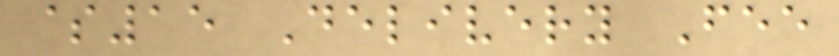$15 Delivery Fee
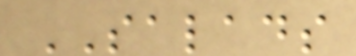SALADS
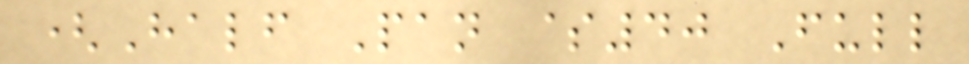(Half Pan $40 Full
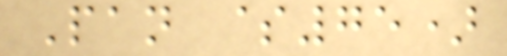Pan $75)
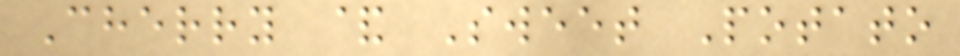Cherry & Sweet Potato
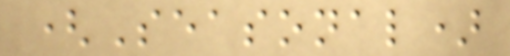(Seasonal)
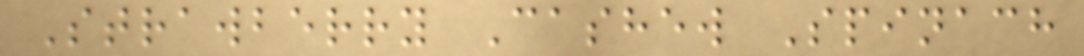Strawberry Cashew Spinach
